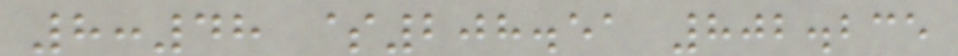8:48 $208.51 802.235
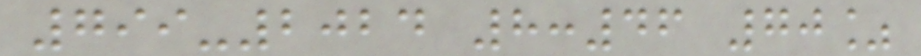799-2024 8:46 70%
